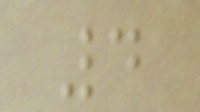4
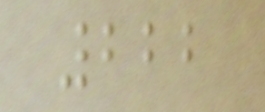222
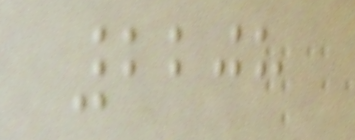2208
